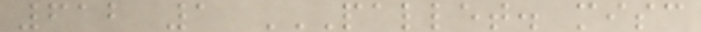612 1 PALLET. MISC
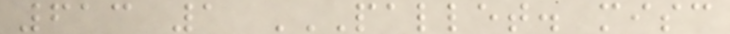613 1 PALLET. MISC
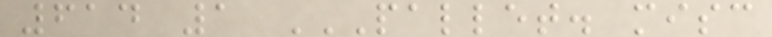614 1 PALLET. MISC
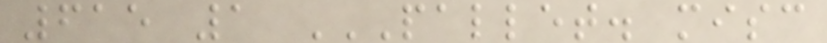615 1 PALLET. MISC
